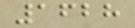1628
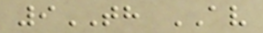9TH AV
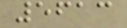5613
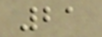21
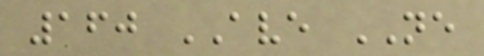160 AVE NE
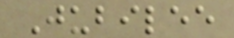Jubilee
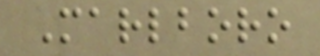Marlboro
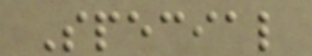Special
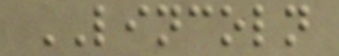LINCOLN
